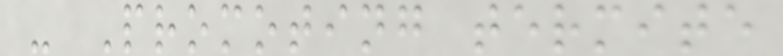- Promoting termite
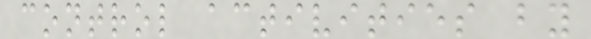control activities by
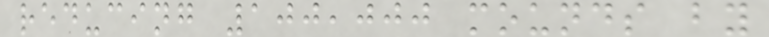reducing 100,000 mounds by
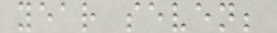year seven;
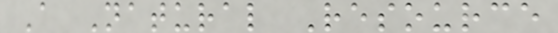A Natural Resource
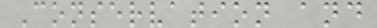Conservation and
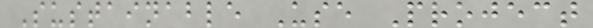Sustainable Use Project
